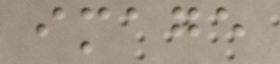image
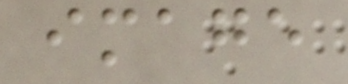image
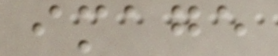image
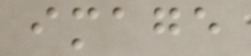image
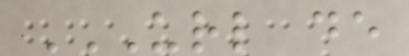URL DE
